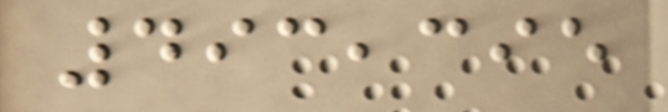493,395
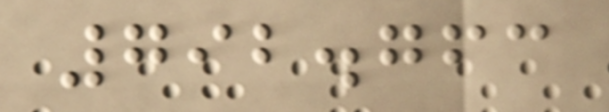792.763
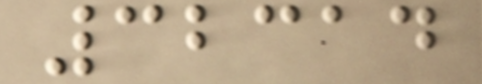32314
